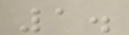1.
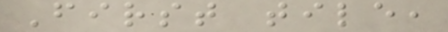First tile,
